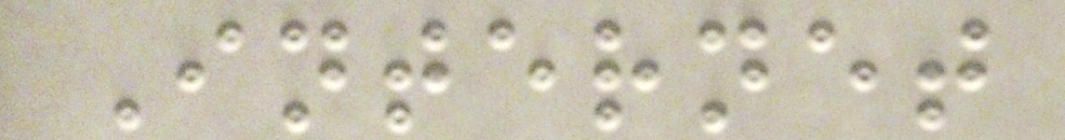Internet
